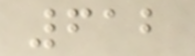612
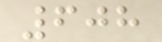608
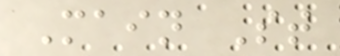Main St
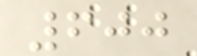600
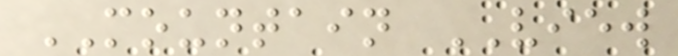MOUNTAIN VIEW
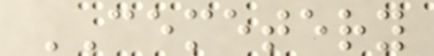CEMETERY
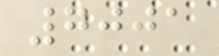7001
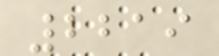2219
